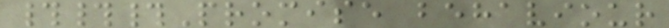###Promise behaviour
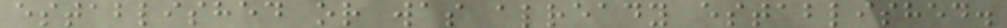established or was already established.
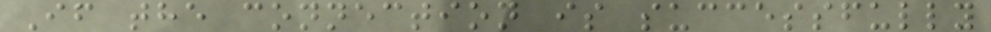If the connection is successfully
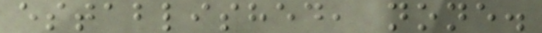established, none.
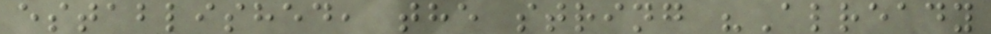established, the string "Already
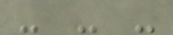- - -
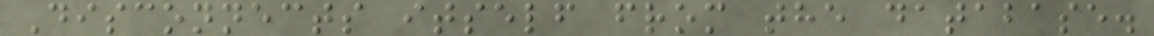Disconnects itself from the database.
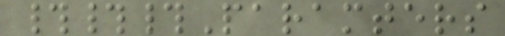###Paramters
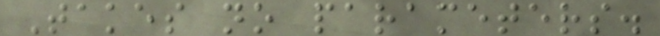Takes no parameters.
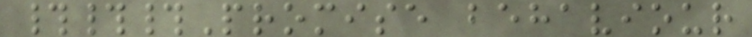###Promise behaviour
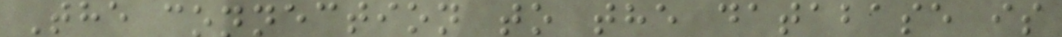The connection to the database is
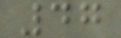47
